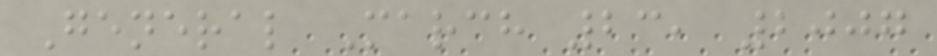General March 23, 2007
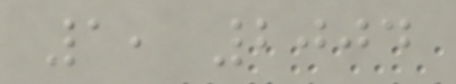1, 2004
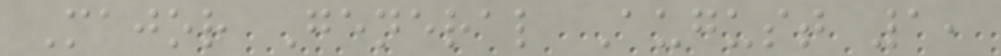Major General August 1,
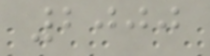2000
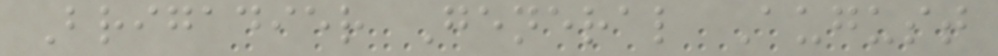Brigadier General August
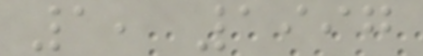1, 1997
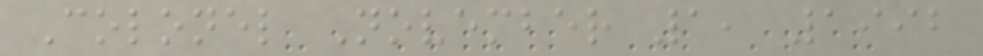Colonel November 1, 1992
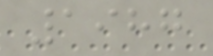1987
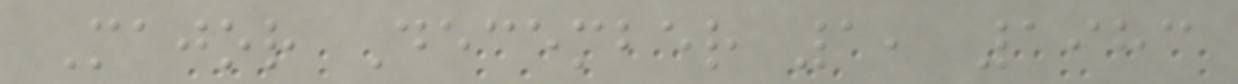Major December 1, 1983
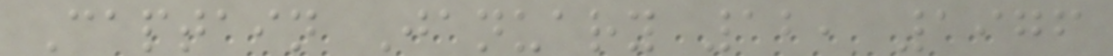Captain January 12, 1976
